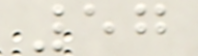57
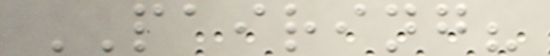PAIRING?
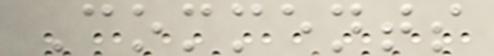Comments
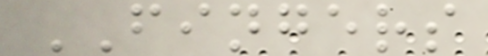FINGERS
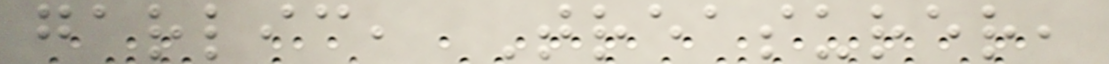garlic, Treasurer,
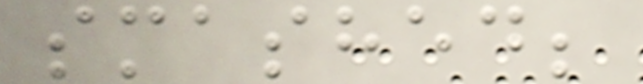smashed;
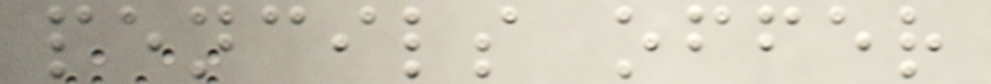pencils offer
